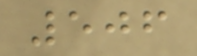506
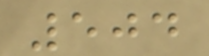504
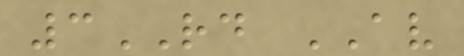3RD AV
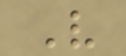V
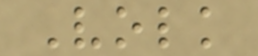Volk
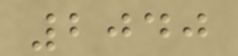2040
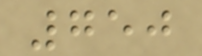750
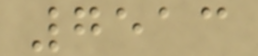7513
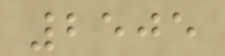2505
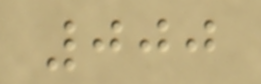000
